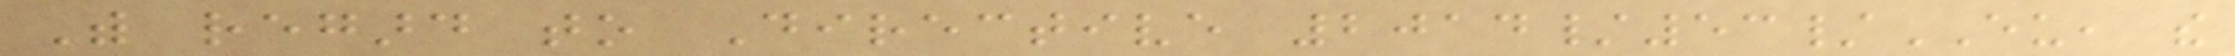With regard to Directive 2014/53/EU, the
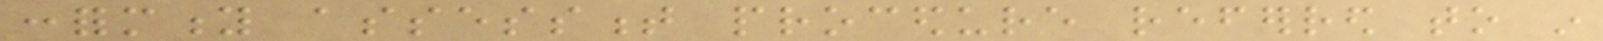conformity assessment procedure referred to in
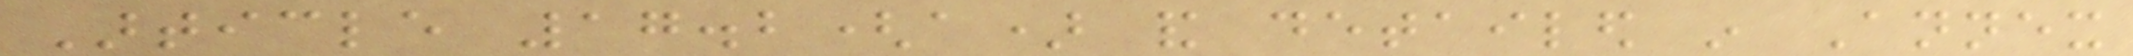Article 17.2(a) and detailed in Annex
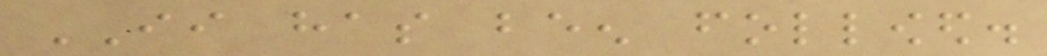II has been followed.
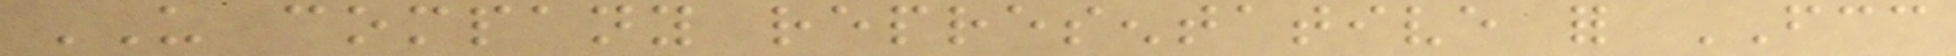US company representative for FCC
